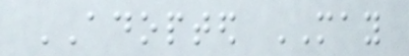ADOPTED MAY
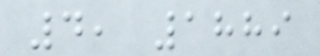4, 1889
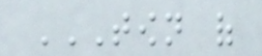TOWN OF
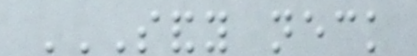SANDY NECK
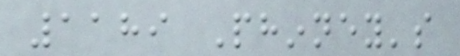1189 Phinney's
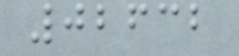02632
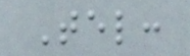Tel:
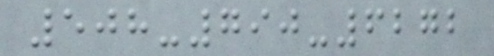508-790-6272
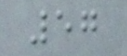57
